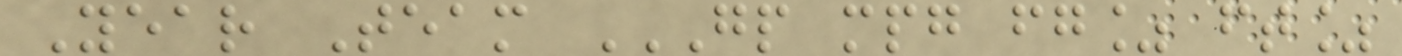Year Team GP MPG FG% FT%
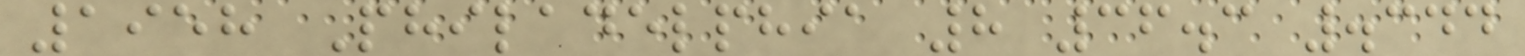1958 Philadelphia 8 36.3 .344
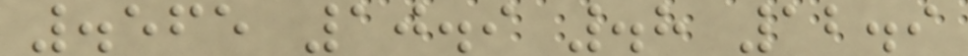.565 10.9 .8 12.9
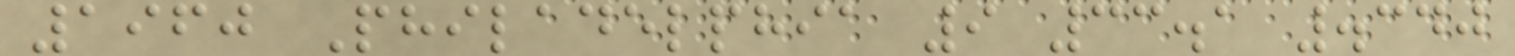1960 Philadelphia 9 33.1 .340
